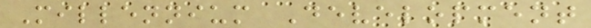Millennium Development
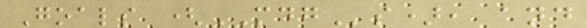Goals (MDGs), and
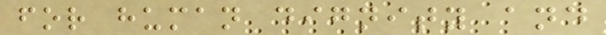for human dignity and
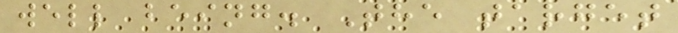well being. The target
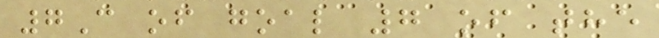7C of goal 7 of the
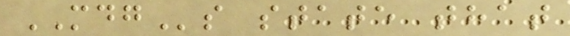MDGs state that
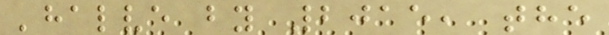'halve by 2015, the
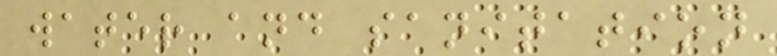water and sanitation
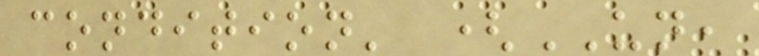condition' (UN,
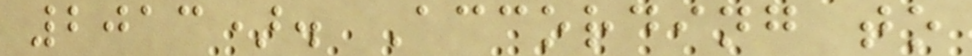2013). According to
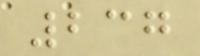237
